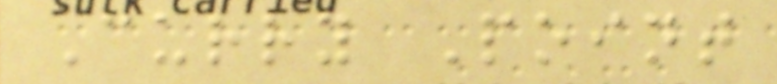Curry Point
